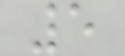5
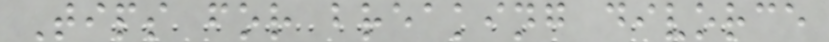Tips for breaking divorce
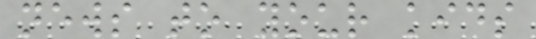news to your kids
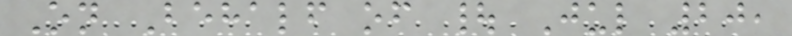On Behalf of | Jul 20,
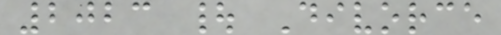2023 | Divorce
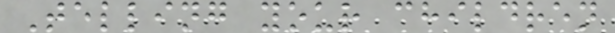Telling your children
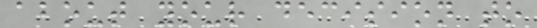about your decision to
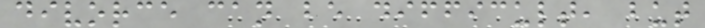divorce can be difficult, but
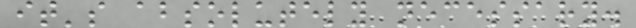it's absolutely necessary.
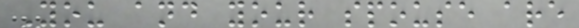You and your spouse are
